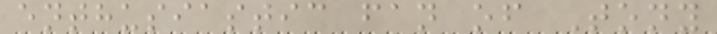enthusiastic fan of Tony
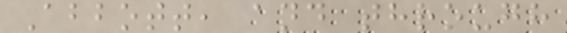Abbott, and through
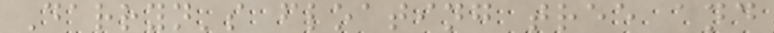Darryn's floating tree and
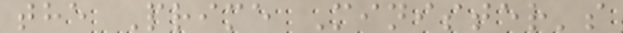the Prime Minister's
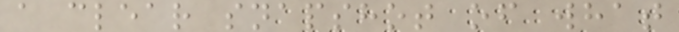a clear snapshot of what
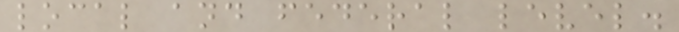local and federal level.
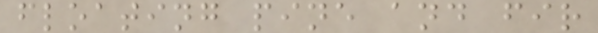floating pine and fir
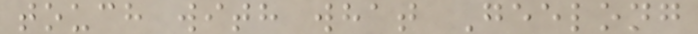touch with what Geelong
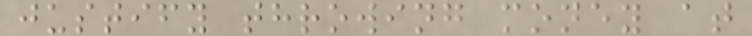justify throwing money at
